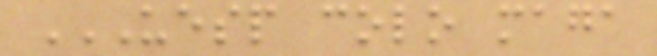UESP COLO MAGA
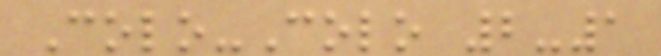Colo-Colo 2-1
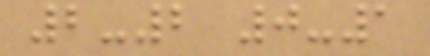2-2 0-1
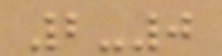2-0
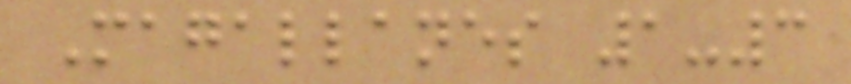Magallanes 1-3
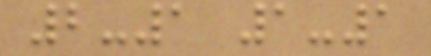2-1 1-1
